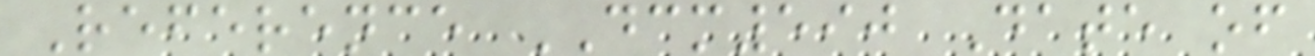Reference DCM590 Date of
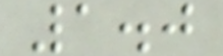1.0
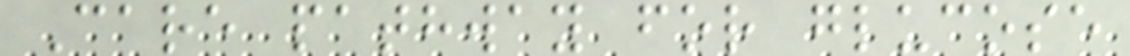Care pathway for glucose
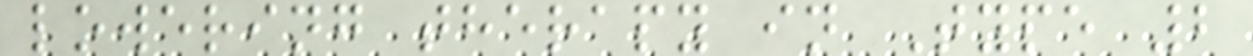lowering therapy in Type 2
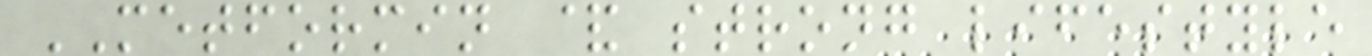METFORMIN & strong lifestyle
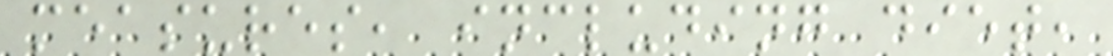measures, including diet,
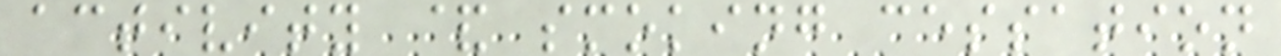activity & smoking cessation
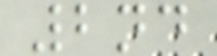2nd
